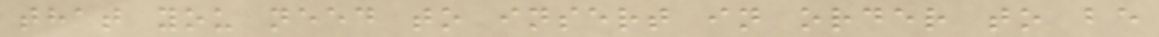that you need to insert in order to be
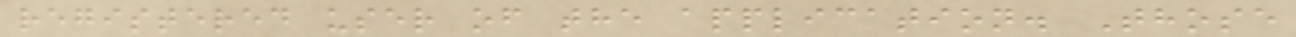registered user of the application. Those
